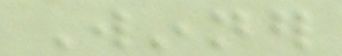Winner
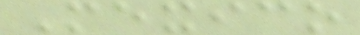Mexico
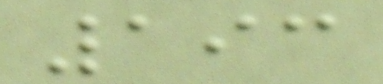193
